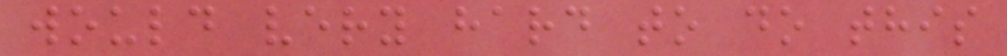would very hard to do this
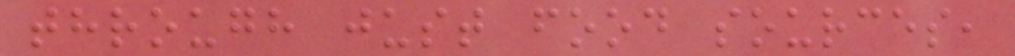through just food sources,
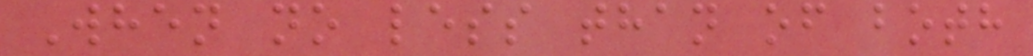When no less than of both
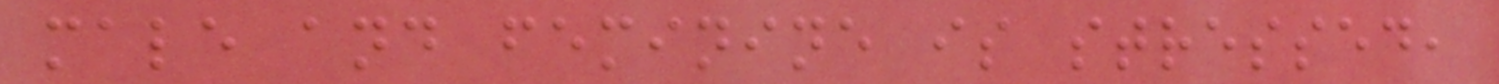male and feminine is stressed,
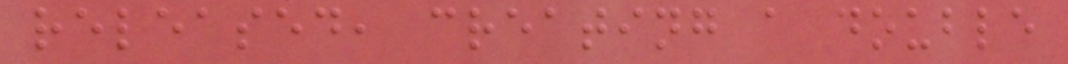released, creating a double
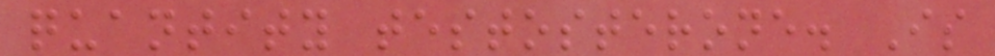quantity testosterone. Is
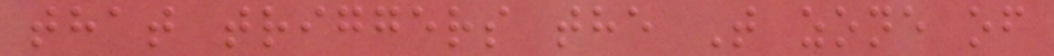that triggers the T zone of
